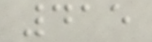415
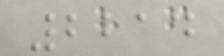2214
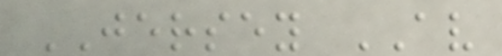JERSEY AV
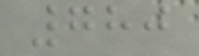780
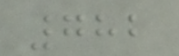782
